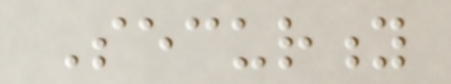Security
